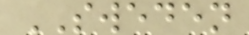SWEDEN
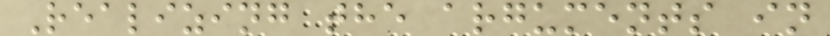Realizing the arguments in
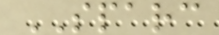SPARC
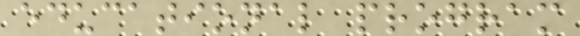educational program
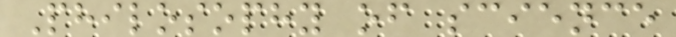Philosophy of science
